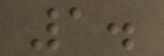1.
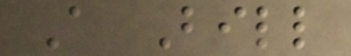A Bill
